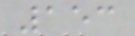153
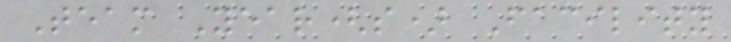Team Year(s) Facility
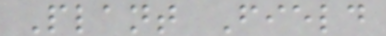Plant Field
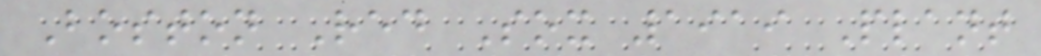Boston Red Sox 1919 Plant
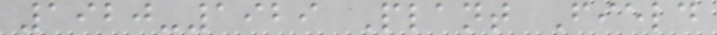1920-1929 Plant Field
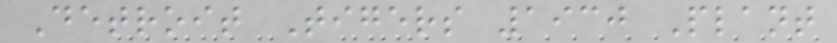Detroit Tigers 1930 Plant
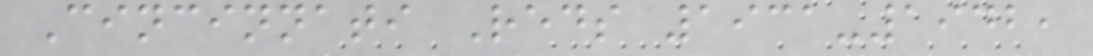Cincinnati Reds 1931-1942,
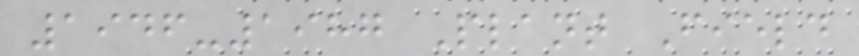1946-1987 Plant Field
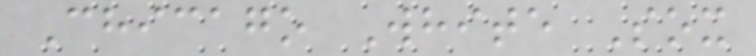Chicago White Sox
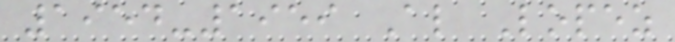1954-1959 Al Lopez
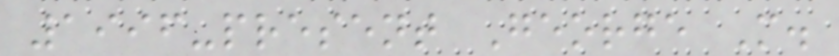1996-present George M.
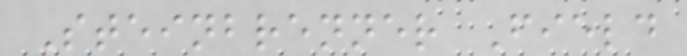Steinbrenner Field
